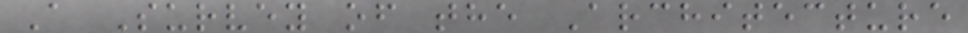A Survey of the Architecture
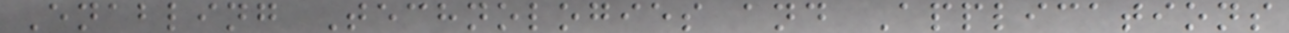Enabling Technologies and Applications
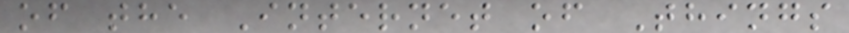of the Internet of Things
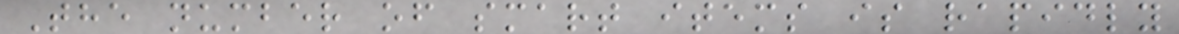The number of smart items is rapidly
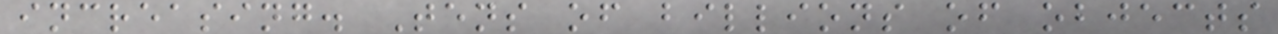increasing. Tens of billions of objects
